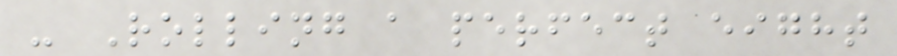- Rolling a perfect eight
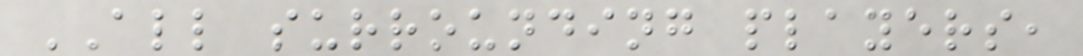ALL surrounding players,
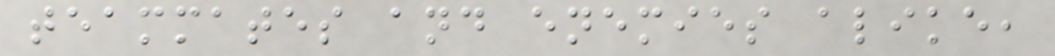teammates and enemies alike,
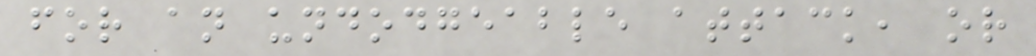for an undodgeable attack, or
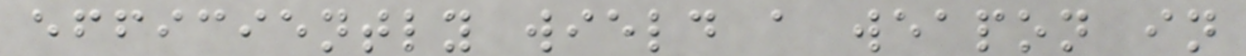efficiently wield a weapon in
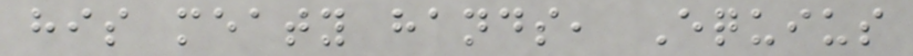his meaty hands, Equius
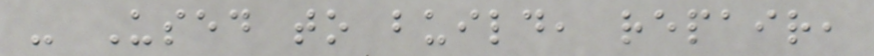- Used to build, repair,
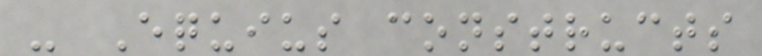- Equius constructs
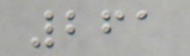261
